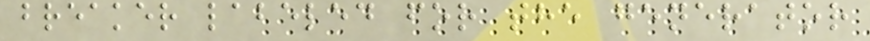breaker labeled for the generator
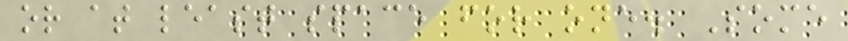or at least space for one. Some
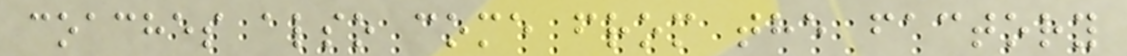coaches also come from the factory
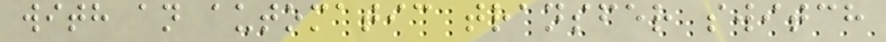with an automatic transfer switch
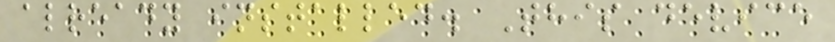already installed. This device
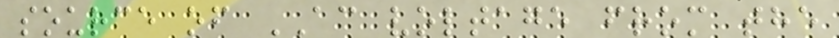source of AC voltage from the
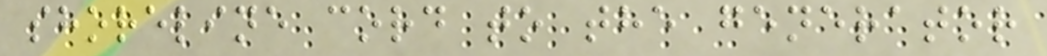shoreline cord to the generator
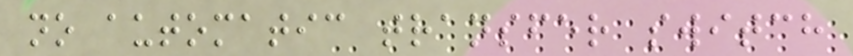no automatic transfer switch
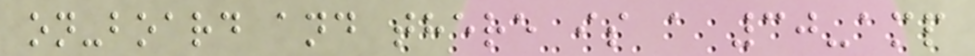on-board and there is a 30-amp
